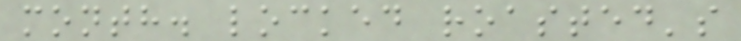month. locked roasted's
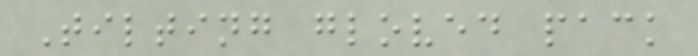Tilting gloved pack
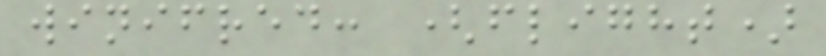winifred: (flight)
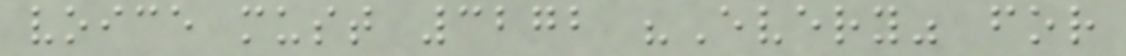voice must 3272 "Every" for
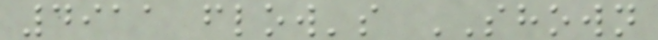4911 flow's SHOWN
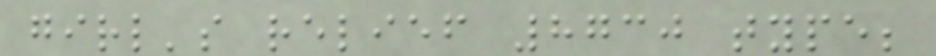girl's relief 8730 type;
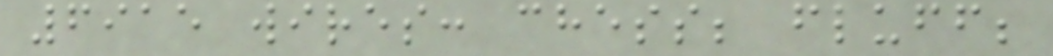6915 wires: chess; fluff;
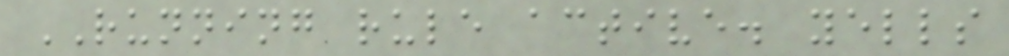RUNNING rule active. yells
